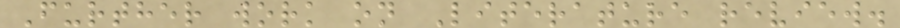Further work on Literature review.
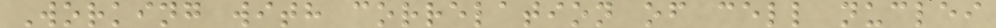Working with correlation of cell nuclei
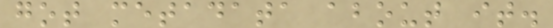got metadata about it.
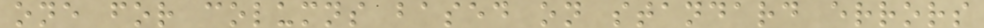one for columns based on standard errors
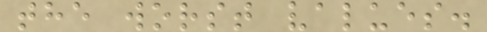the worst values.
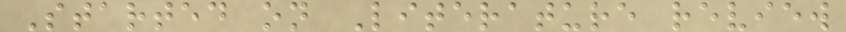Started on Literature review
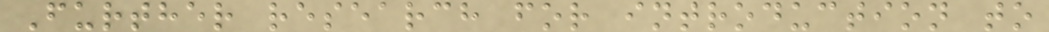Further research for introduction to
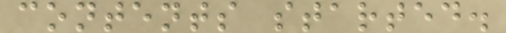contents started.
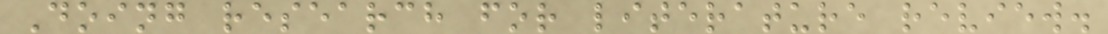Doing research for literature review.
